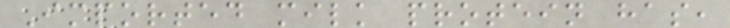Imported milk protein has,
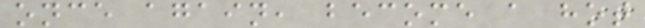once again, become a hot
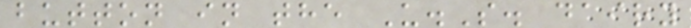button in the U.S. dairy
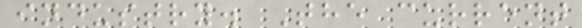industry. The current
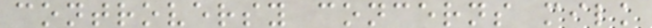controversy concerns milk
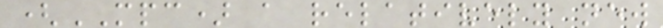(MPC) a relatively new
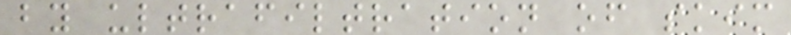by ultrafiltration of skim
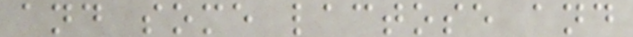and some lactose and
